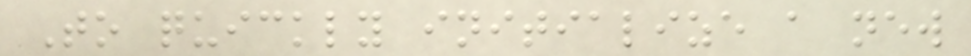To quickly initialize a new
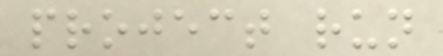project run
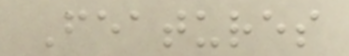Features
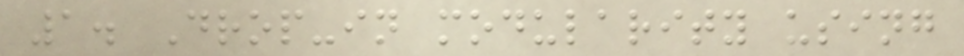1. Drop-in modularity using
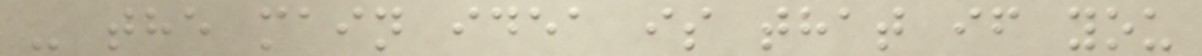- the main idea is that if you
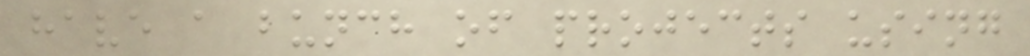have a bunch of projects using
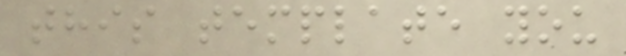this template you
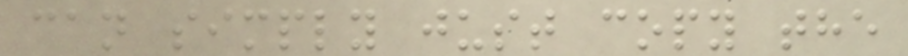can simply just copy the
